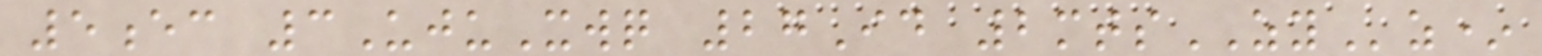5ec 3UjuXwq 27Id 2mtsZYz*
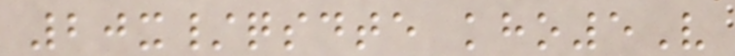20x/qsdte kho5V
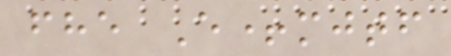fhe E+mjtf
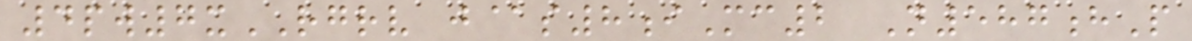4pw7xRGRV j@s8iMc2 N587hP
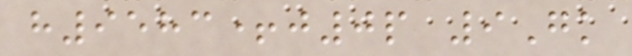h9583+j0p 9Gk
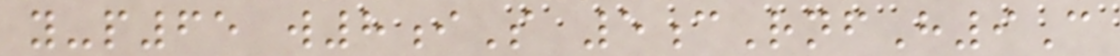y-p65 w8iS 5cRnfH9C
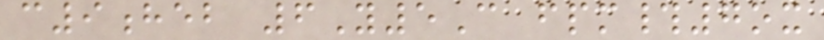c9heb 6Y5C fpm#7ox
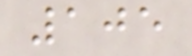105
